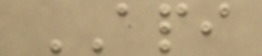API
